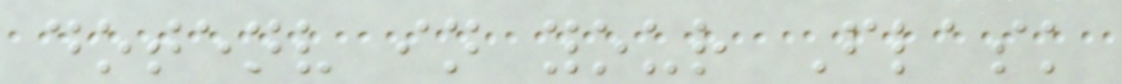dotenv in your Flask
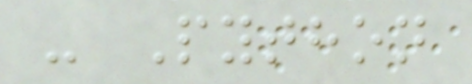- Python
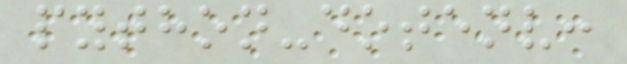python-dotenv:
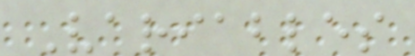Variables
